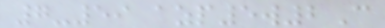7-59 azp5w2C
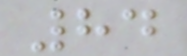84
